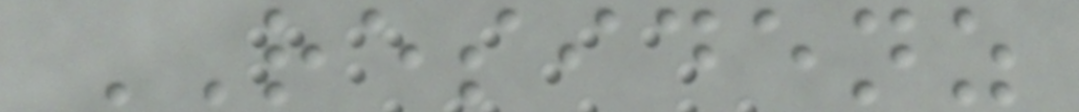RESIDENZ
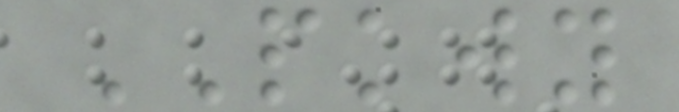PKWY
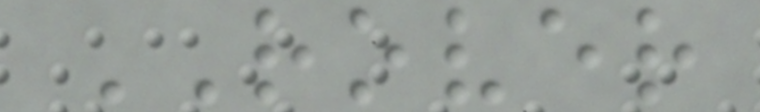ROVER
